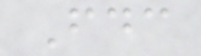Fdc
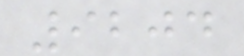9204
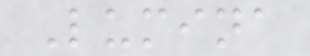Lumina
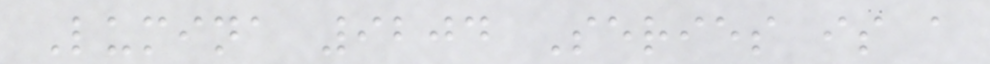Lumina 9204 Series is a
